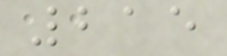215
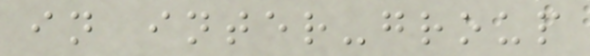in inter-group
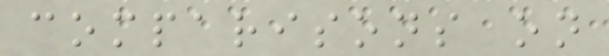comparisons on
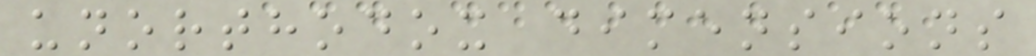unorthodox dimensions
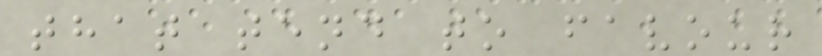that tend to favour
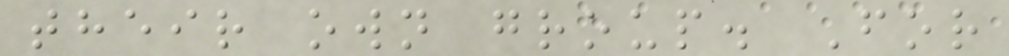their own group. For
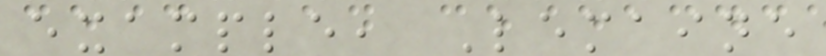example, Lemaine
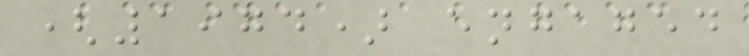(1974) engaged
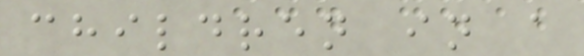children in a
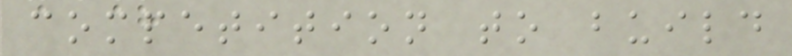competition to build
